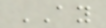AY
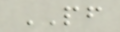PF
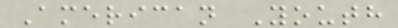American Youth
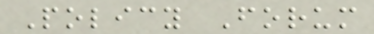Policy Forum
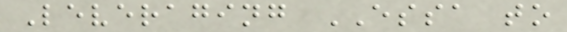Leveraging ESSA to
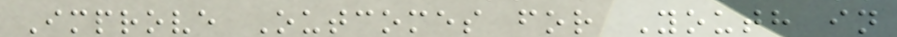Improve Outcomes for Youth in
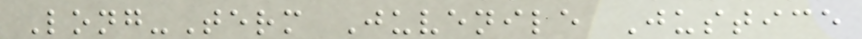Long-Term Juvenile Justice
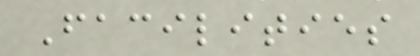Facilities
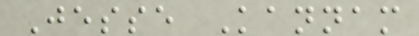Jesse Kannam
